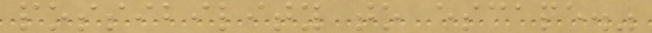possibility to escape."
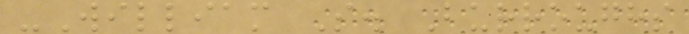-William S. Burroughs
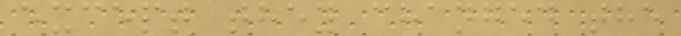except they changed the
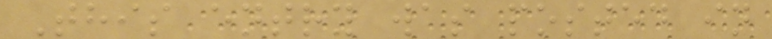This entry was posted in
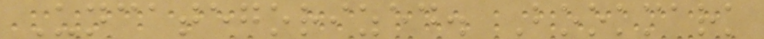Uncategorized. Bookmark
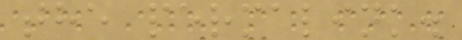the permalink.
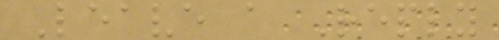Leave a Reply
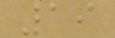19
